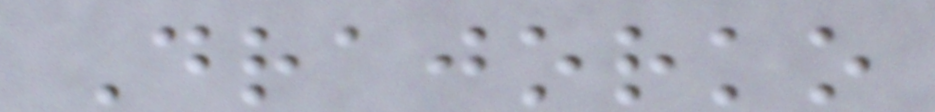Drajorko
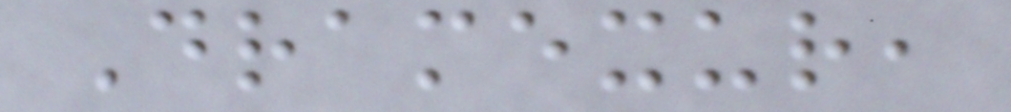Dramexur,
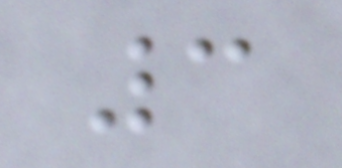3
